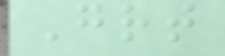Great
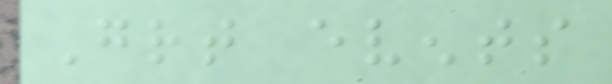Great events
